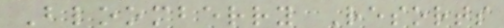Bloomberry Resorts
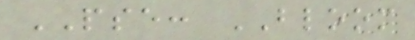PSE: BLOOM
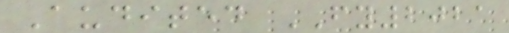Audited FY2021
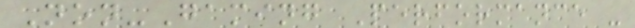Non-Gaming Performance -
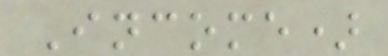Income)
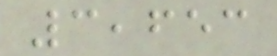3,653
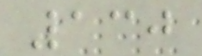130
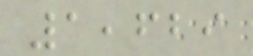1,629
